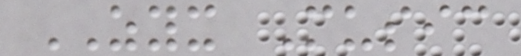ZYX Music
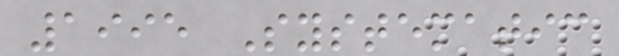1995 Systematic
